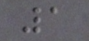1
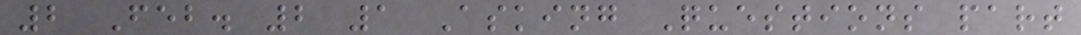2 Feb. 2 1 Asking Questions part
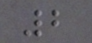2
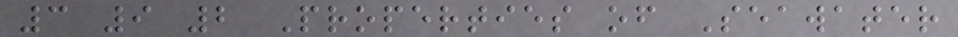3 9 2 Properties of Seawater
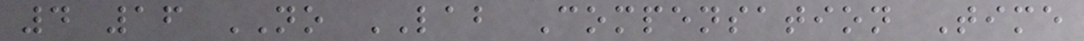4 16 NO LAB Compensation Time
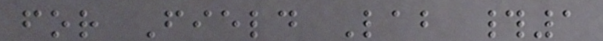for Field Lab #1
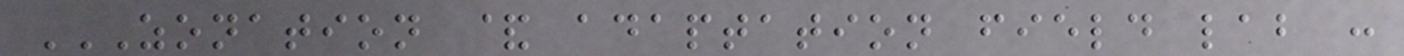ZONATION & ADAPTATION FIELD LAB :
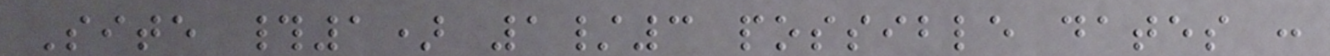Site #1) 1/3 possible dates :
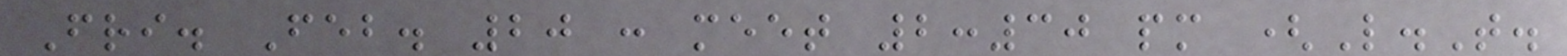Fri. Feb. 20 : meet 2:30 pm (L.T.
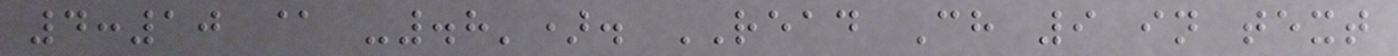4:10 @ -.8'). READ Ch 9 in text
